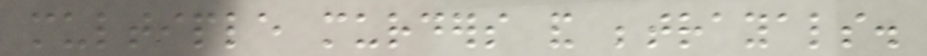multiple murders and betrayals.
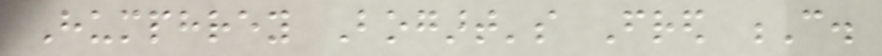Humphrey Bogart's Fred C.
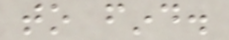to find.
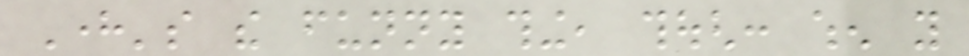Here's the funny thing, though: when you
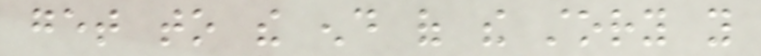get to the end of the story you
